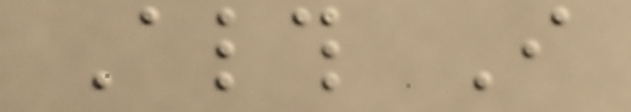Although I
